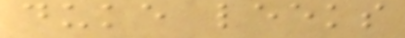duke leeks
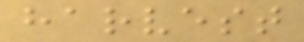harvest
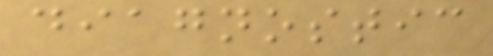diagnostic
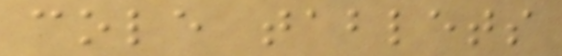cole tablets
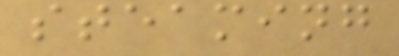steaming
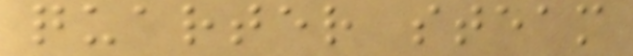quarter steam
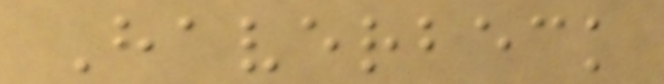Haverbeck
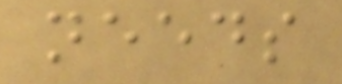needs
